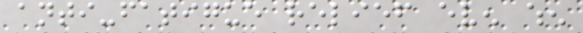anti-fatigue relief even when
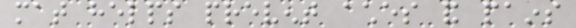mat helps prevent aches and pains
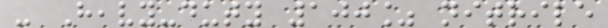- Heavy-duty 100% nitrile
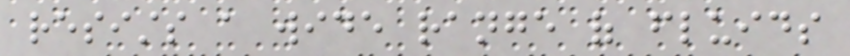resists a wide range of fluids
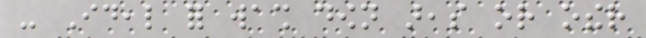- Ideal for wash down areas or other
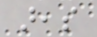areas
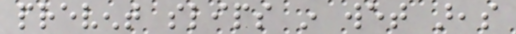prevent slips in wet areas
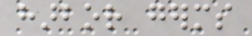harbor germs
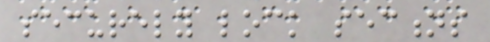securely lock sections
